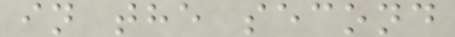in the second
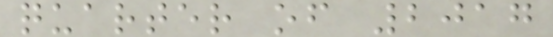quarter of 2017
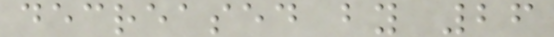decreased by 26
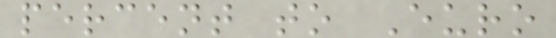percent to Euro
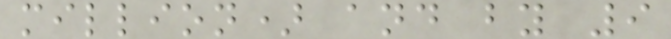million) and by 9
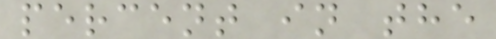percent in the
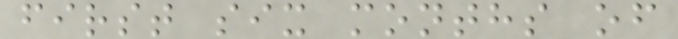first six months of
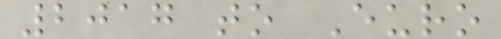2017 to Euro
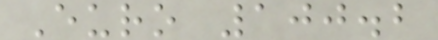Euro 100.2
